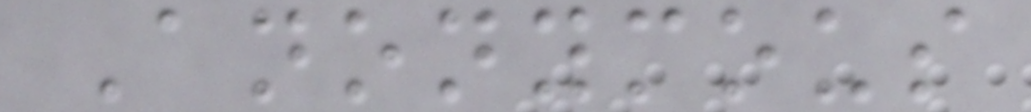Anonymous
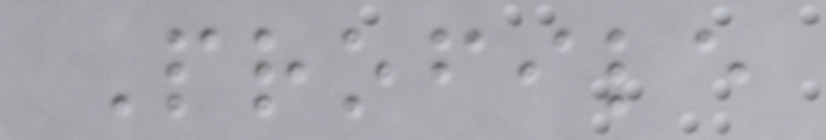Profile
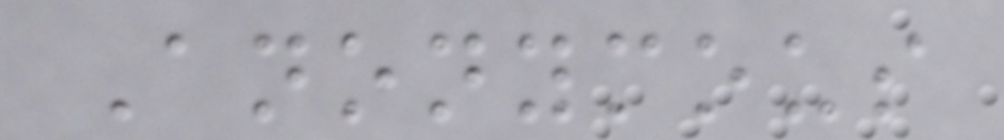Anonymous
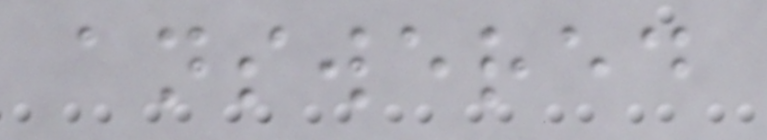answered
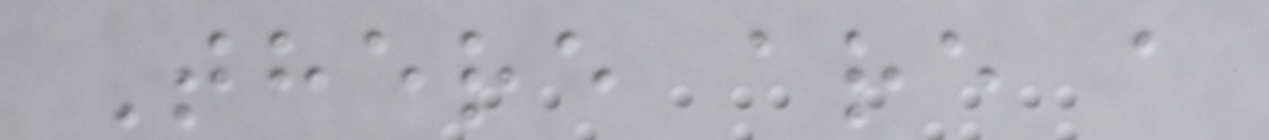There are a
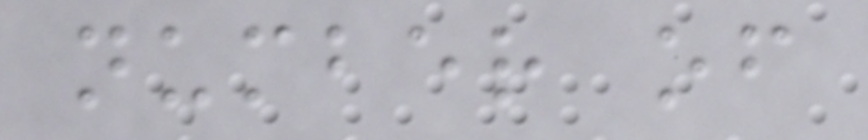number of
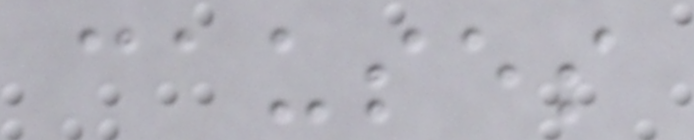causes
